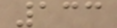133
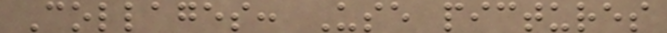Collages: Use pictures
